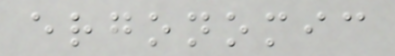ergonomic
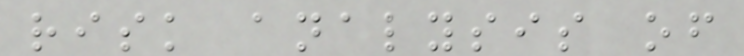risk analysis of
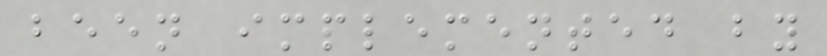been implemented by
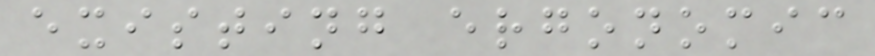existing ergonomic
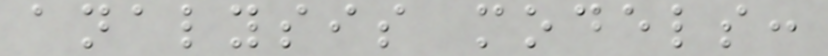analysis models:
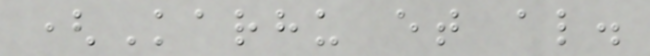(Karhu et al.
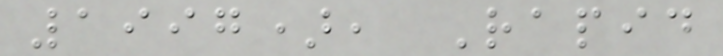1997), Rapid
